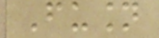Fusion
